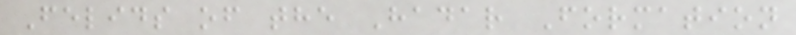Felids of the Hadar Formation
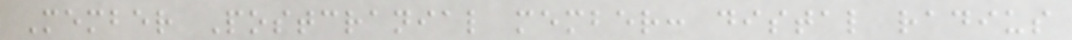Member Postcranial member: distal radius
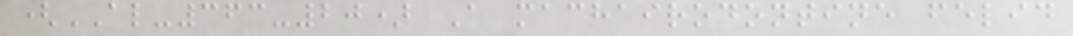(AL-363-20) A machairodontine felid
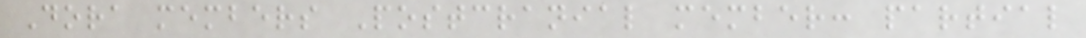Dora members Postcranial member: partial
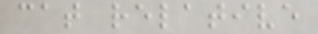cat relative
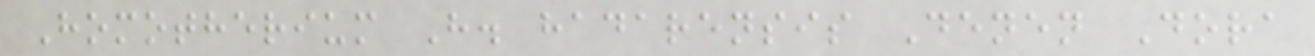Homotherium H. hadarensis Denen Dora
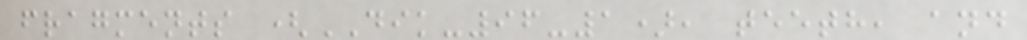fragments (DIK-96-1), teeth, and
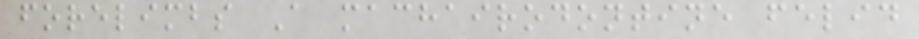forelimbs A machairodontine felid
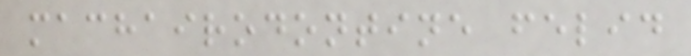machairodontine felid
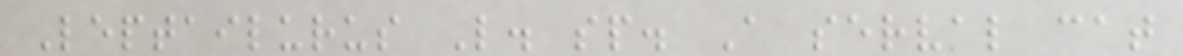Leptailurus L. sp. A serval cat
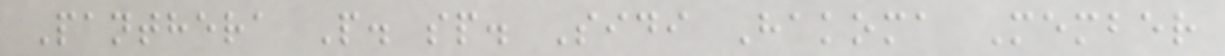Panthera P. sp. Sidi Hakoma Member
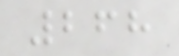268
